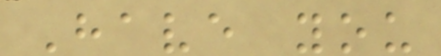Have you
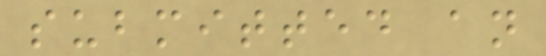submitted an
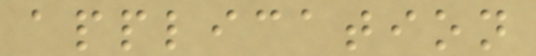application
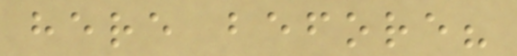here before?
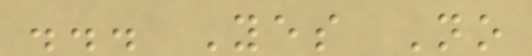... Yes No
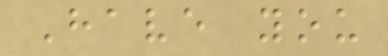Have you
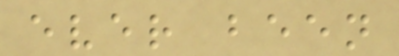ever been
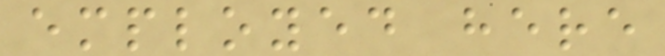employed here
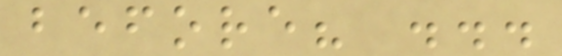before? ...
